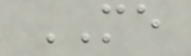ME
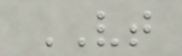VT
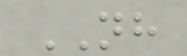NH
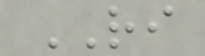RI
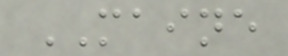MAINE
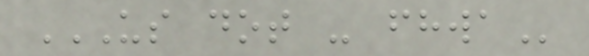US DOT - FHWA
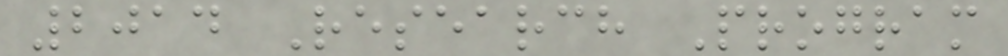2014 Research Program
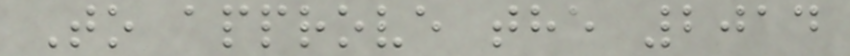To approve the 2014
